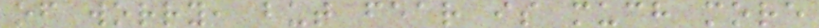of worry, but fear is much more
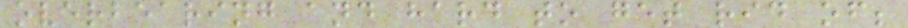overbearing and hard to get rid of;
